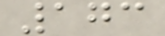173
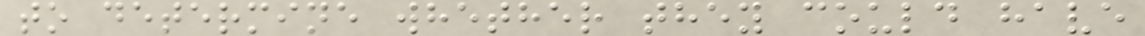to determine whether they could have
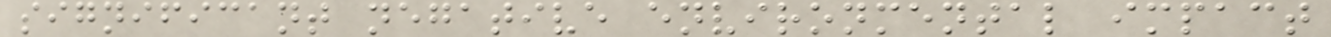significant negative environmental impact
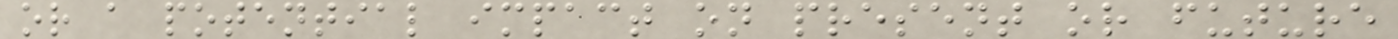or a potential impact on present or future
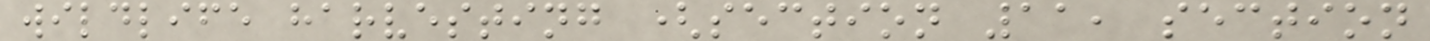wildlife harvesting (section 11, section
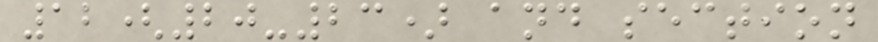12(20-23) and section
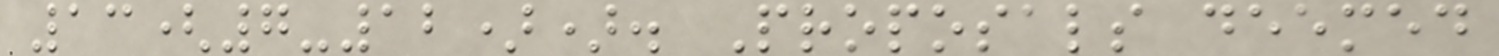13(7-12)). Proposals deemed
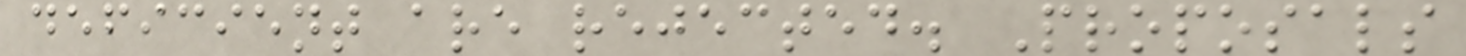deficient are rejected. Proposals
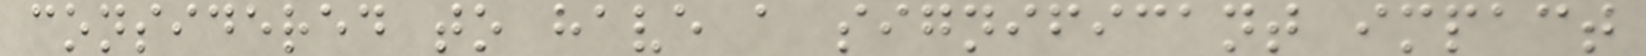considered to have a significant impact
